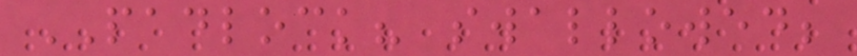PADLOCK? swallowed;
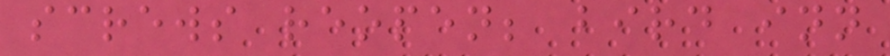screws reopen; bird inn
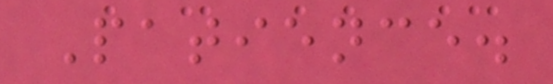Patience.
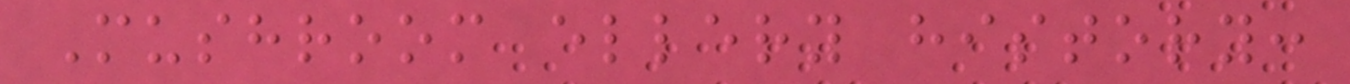Mushroom ellery history:
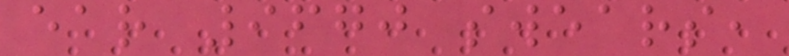ear 9670 swears,
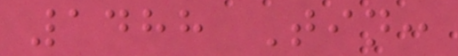1488 Tin:
